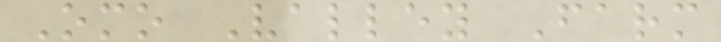Omo Valley Farm
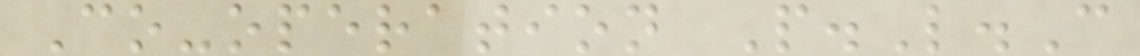Co-operation P.L.C
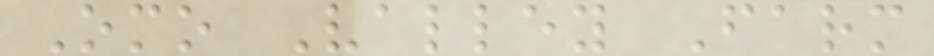Omo Valley Farm
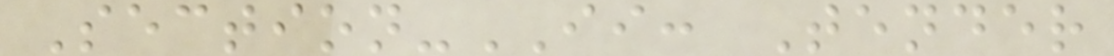Section-II: Tender
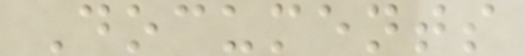Documents
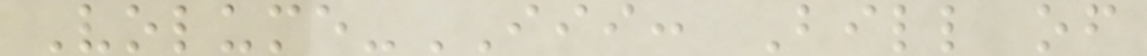Volume-III: Bill of
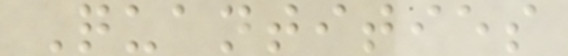Quantities
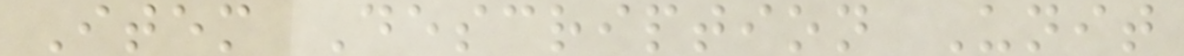Item Description Unit
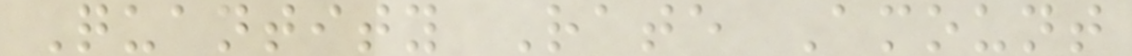Quantity Rate Amount
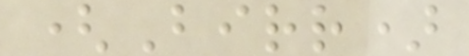(Birr)
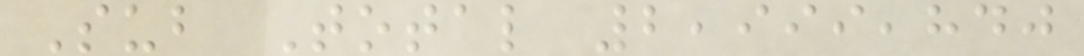Sub Total 2,999,840
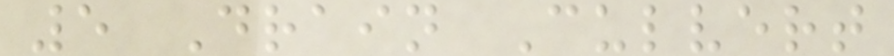5 Drain Culvert
